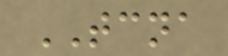TCNA
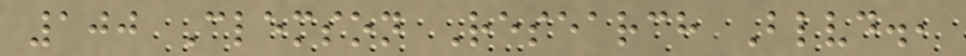100 Clemson Research Blvd.,
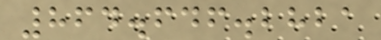864.646.2821
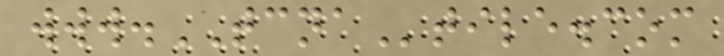www.TCNAtile.com
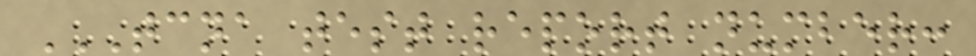TCNA TEST REPORT NUMBER:
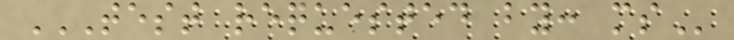TEST REQUESTED BY: MS
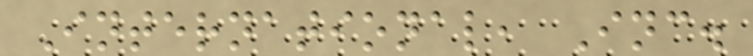International, Inc.
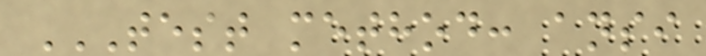TEST METHOD: ANSI
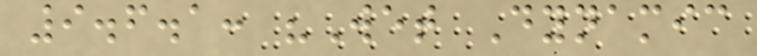9.6.1: "Wet Dynamic
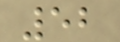52
